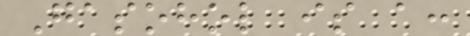Gasohol is a:
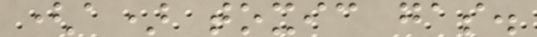(a) toxic gas.
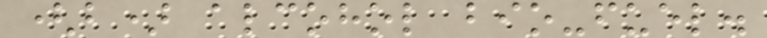(b) alcohol bio-fuel.
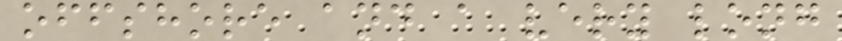offshore and a very long
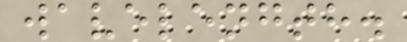wavelength.
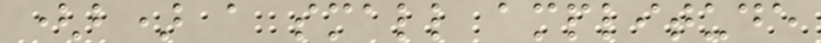(b) a small amplitude
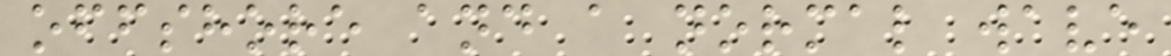offshore and a normal wave
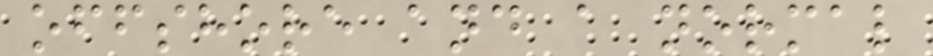offshore and a normal
